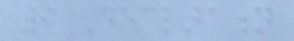9 Declaration
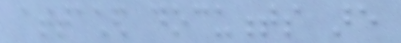attached documents are
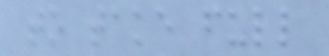to take full
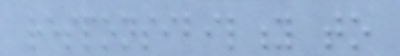responsibility to
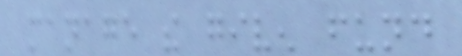manage the given fund
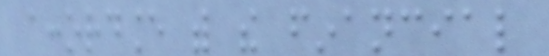accordance with the financial
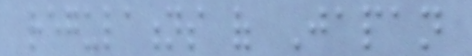regulations of Japan
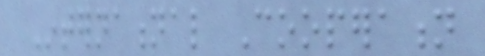International Cooperation
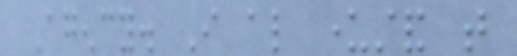Agency. I also understand that
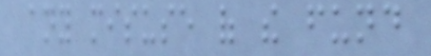any misuse of the fund
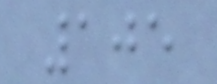105
